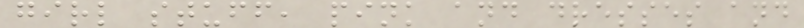girl stuff, pink and dresses and
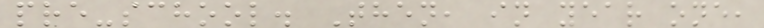pre-school. Then, in year one,
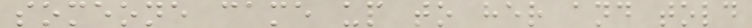someone came up to her and told
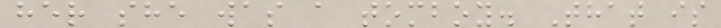her she was a tomboy. That is
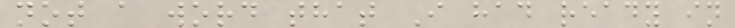not a word that I had ready in
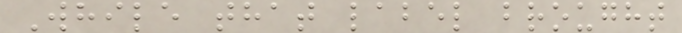While that label brought
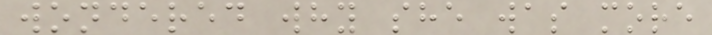wondered why she was more
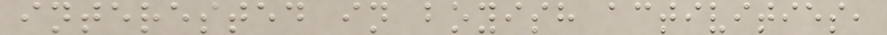interested in boyish activities,
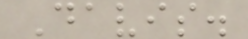Davis.
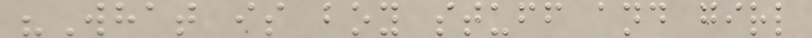"What is boy stuff and girl
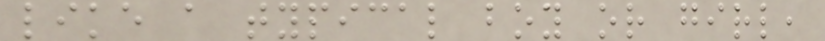like a typical boy or girl,
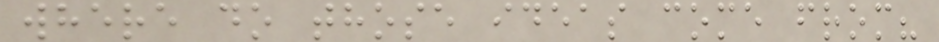where do those ideas come from?
